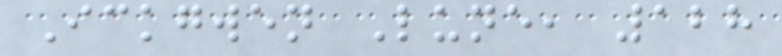Ickgwen Lune, 128
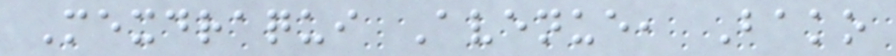Mexdraqui Avenue, Bako
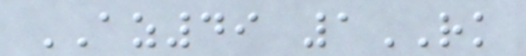AZ49 1RK
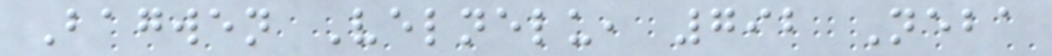Bagwen Velnelu, 792 Neba
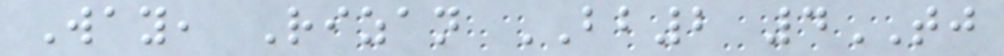Way, Rizan BB2 4TJ
